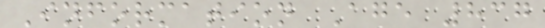Information Age 837
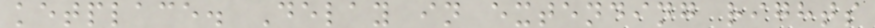ketplace. Delay in extending rights
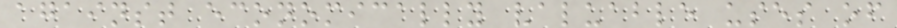against economically valuable uses of
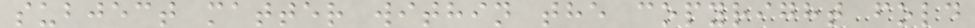subject matter within the copyright fold
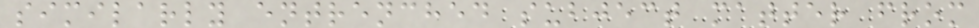similarly entrenched subject matter from
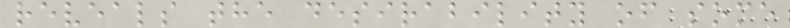reveals the desirability of some
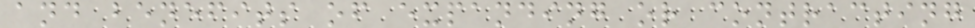and benefits of expanding or contracting
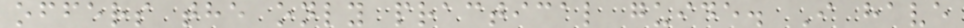offers the only practical guide. I have
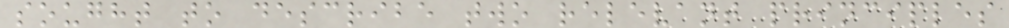sought to describe two relevant principles
